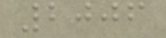2006
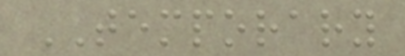TEMPORARY
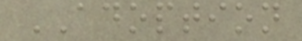ADOPTION
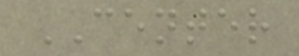CENTER
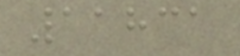11831
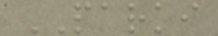PARKI
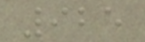925
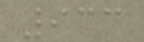933
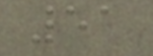51
